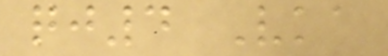qj4 Vka
